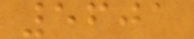5601
